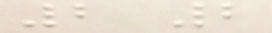2 2
